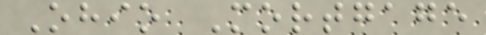Ohio Mortgage
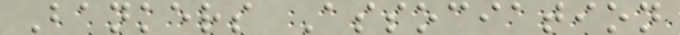Bankers Association
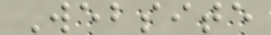Website
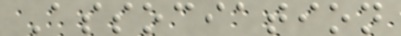Association
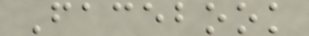Facebook
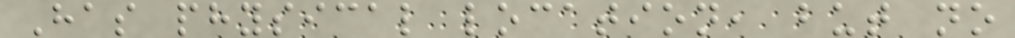Has physical location, but no
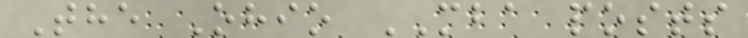The Ohio MBA posts
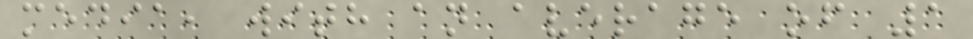media, with an average of 1
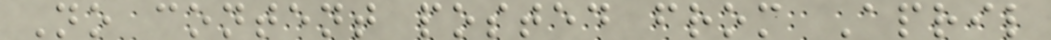No content posted from April
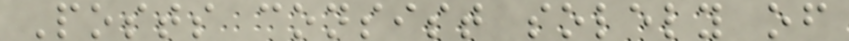Posts consist solely of
